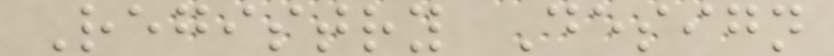Registry Design
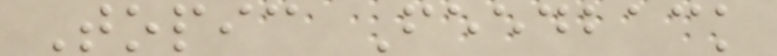Topic Feedback
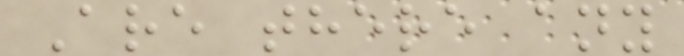Are there any
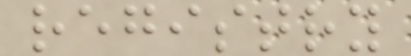registry
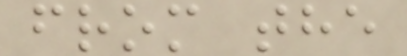from the
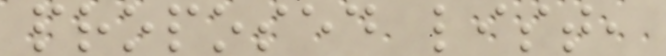proposed list,
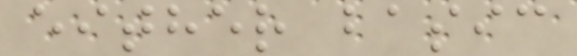either basic
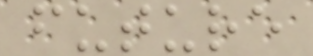future
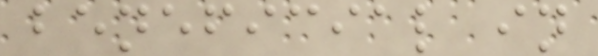beneficial in
